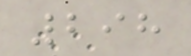298
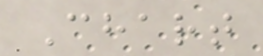Chart
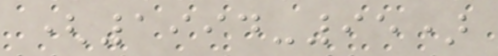(1994-95)
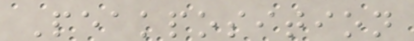Peakposition
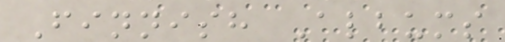Finnish Albums
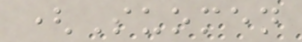(Suomen
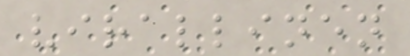virallinen
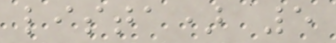lista) 5
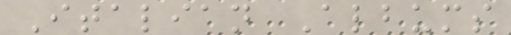Italian Albums
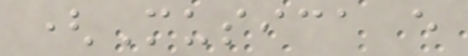(Musica e
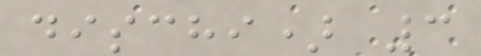dischi) 3
